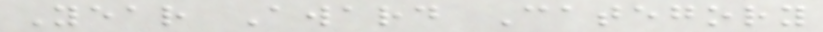Year Award Category
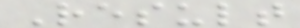Result
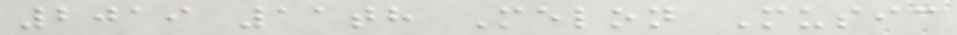2019 11th Melon Music
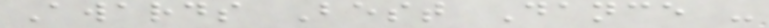Awards Best Dance -
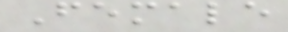Female
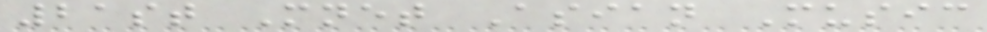21st Mnet Asian Music
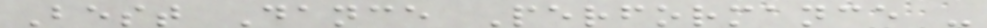Best Dance Performance -
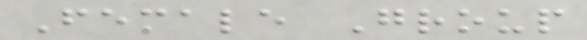Female Group
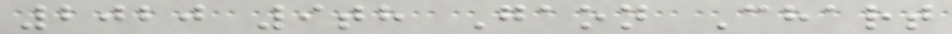2020 9th Gaon Chart
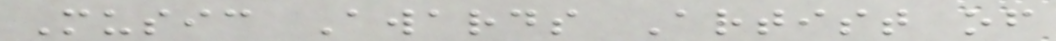Music Awards Artist of
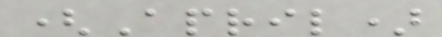(April)
